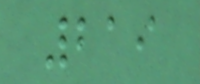219
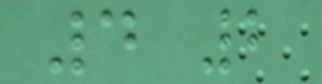4 2
